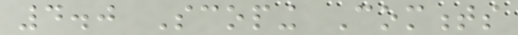4.0 Scoping Comments
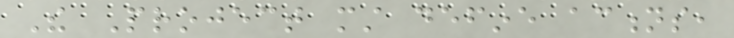The Project must define actions,
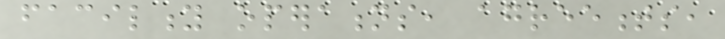facility operations, agreements,
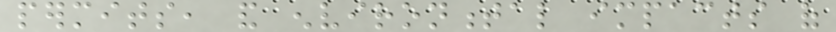permits, and environmental impacts of
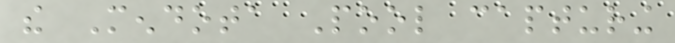the Mendota Pool capturing
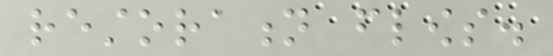restoration flows.
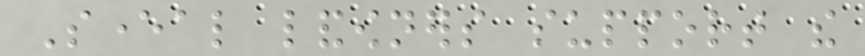Several landowners support the
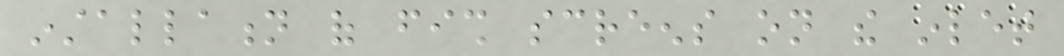installation of fish screens on the inlet
